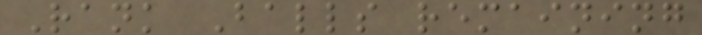Rank Balls remaining
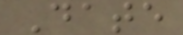Date
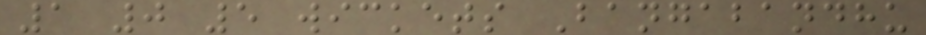1 0 5 wickets Bangabandhu
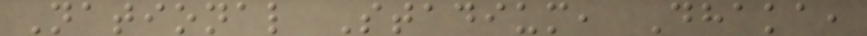National Stadium, Dhaka,
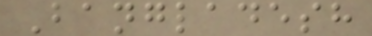Bangladesh
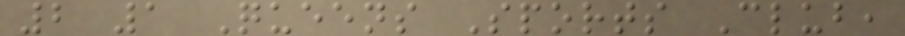2 1 Queens Sports Club,
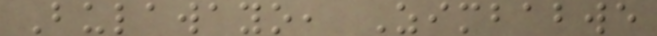Bulawayo, Zimbabwe
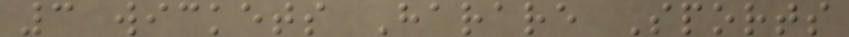3 wickets Harare Sports
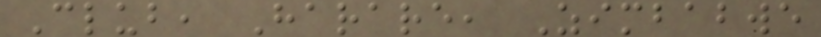Club, Harare, Zimbabwe
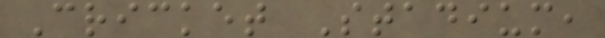Cricket Stadium,
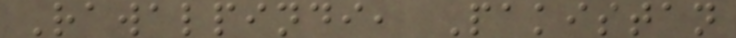Rawalpindi, Pakistan
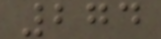274
